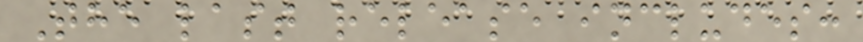The last release includes:
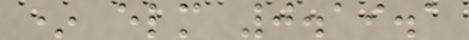* elm 0.19.1
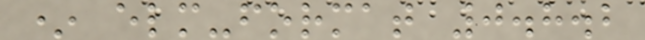* elm-format 0.8.2
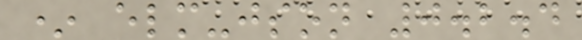* elm-json 0.2.4
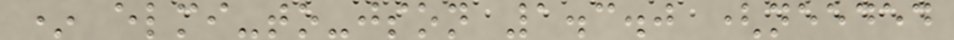* elmi-to-json 1.3.0 (needed
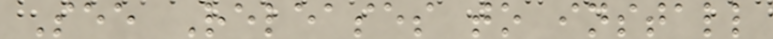See Releases to install
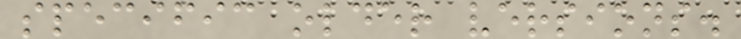specific older versions.
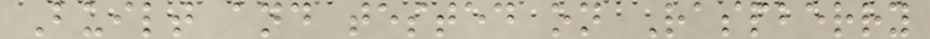Built and tested on Raspberry
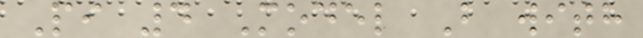Pi 4 Model B with
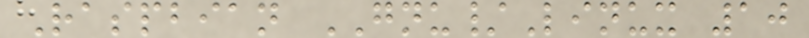Raspbian GNU/Linux 10
